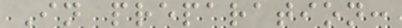In preparation:
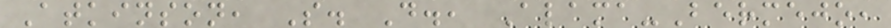Atkinson, S. D., Alama-Bermejo,
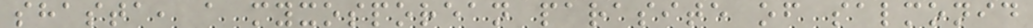shasta, a myxosporean parasite of salmonid
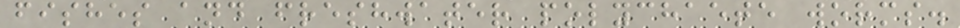fishes and freshwater polychaete worms.
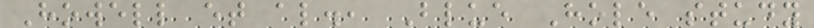Howell et al., Blue Hole study
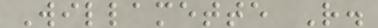Willamette R.
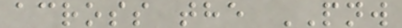across the PNW
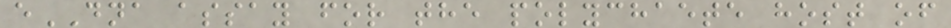eDNA assay for the polychaete host of
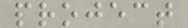project
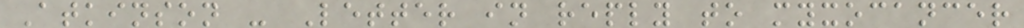Atkinson - Letter in reply to myxocancer
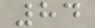84
